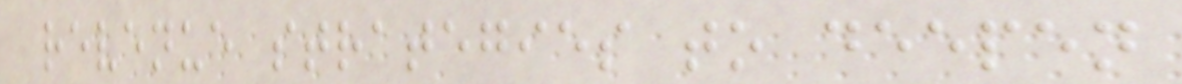revenue strategies to deepen
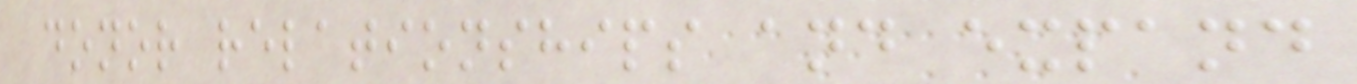donor relationships and expand
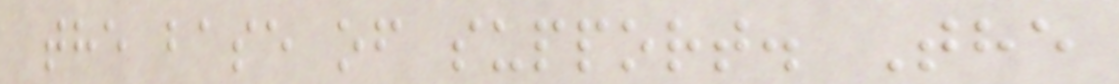the base of support. The
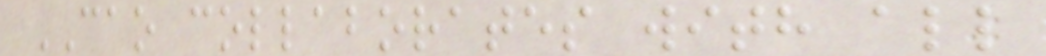CAO collaborates with all
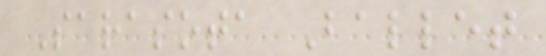Sarasota Ballet
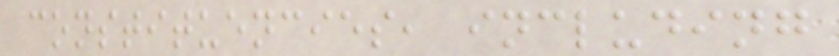constituencies, including
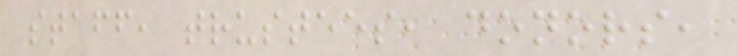staff, trustees, donors,
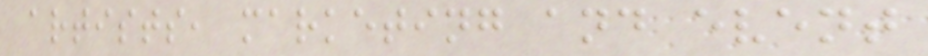artists, marketing and event
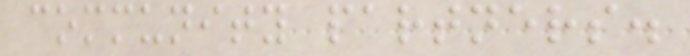community partners.
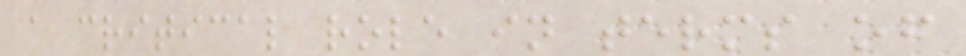a critical role in terms of
